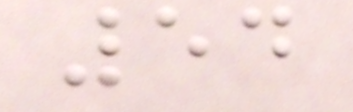54
